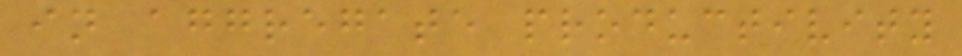in aggregate productivity
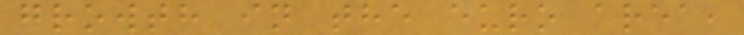growth in the euro area,
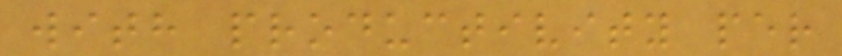with productivity per
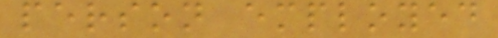person employed
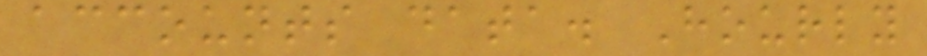accounts data. Hourly
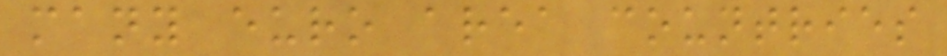many euro area countries
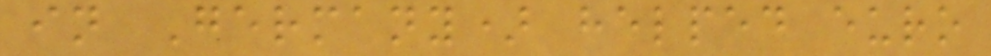in Germany) helped euro
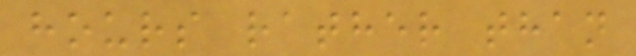hours rather than
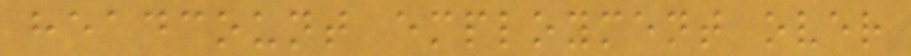headcount employment over
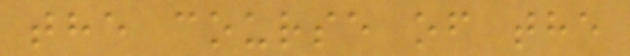the course of the
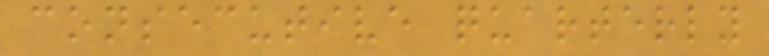consecutive quarterly
